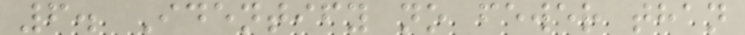6. Identify no fewer than
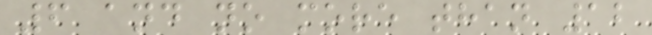6 and no more than 12
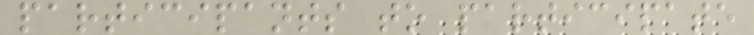participants to participate
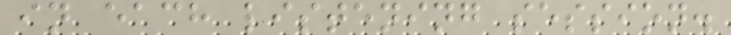in each listening session.
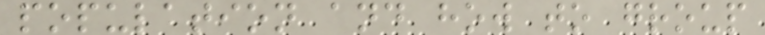population and how to group
